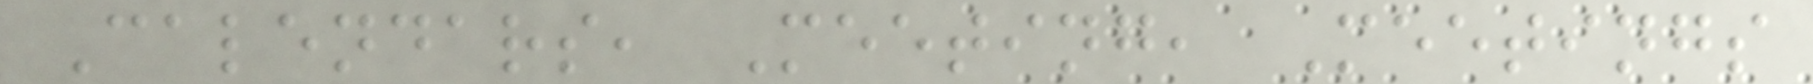Calendars, Meeting, Meetings
